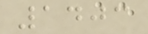1403
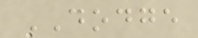DODGE
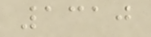1310
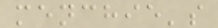menchie's
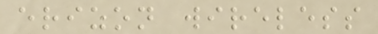erizon wireless
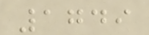1749
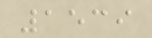1539
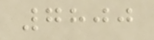7800
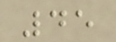45
